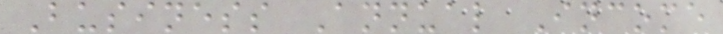Business Annual Income
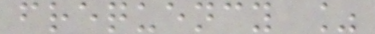frequency %
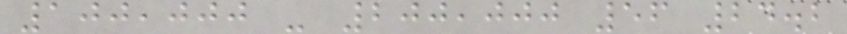100,000 - 200,000 56 24.2
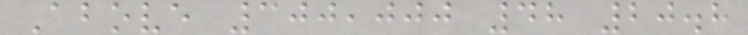Above 300,000 48 20.8
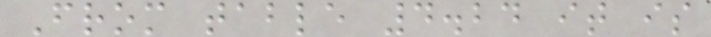From table 4.24 it is
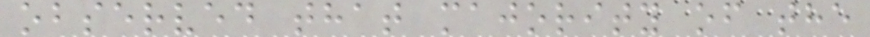observed that majority of the
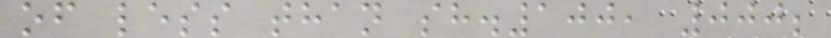of less than sh.100, 000;
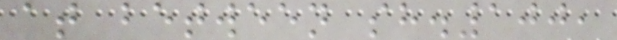at between sh.100,
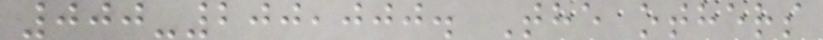000-200,000. The others
